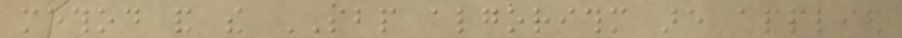method and the SBP algorithm are applied
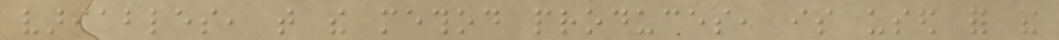variables, that the method produces, is used for the
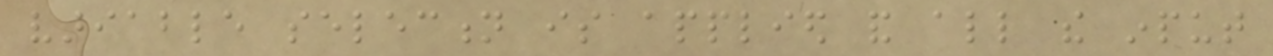variable selection is applied and all the input
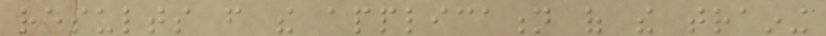results from the application of the training
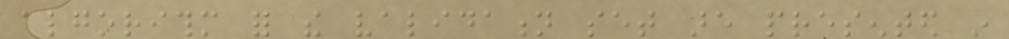algorithm for the validation set are presented in
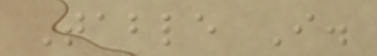Table I.
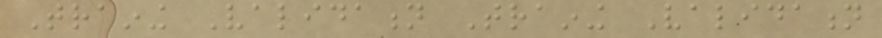Training Validation Training Validation
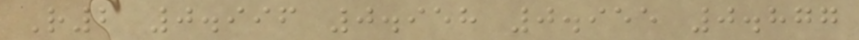R2 0.996 0.958 0.955 0.877
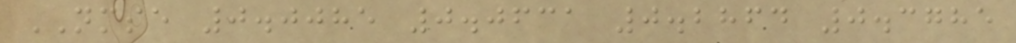NMSE 0.0085 0.0631 0.2864 0.3785
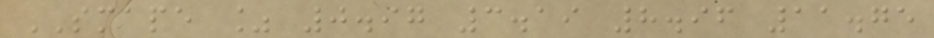SMAPE % 0.97 3.19 8.96 11.75
